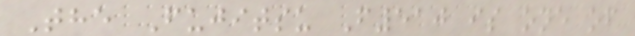The Fujitsu F510 is one of
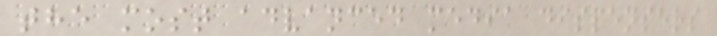the most advanced media dispensers
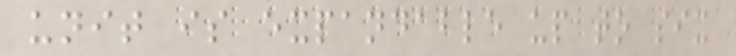unit is expandable up to six
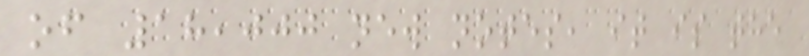of 18,000 new notes, it is the
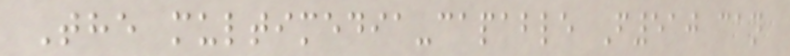The multimedia-capable F510 can
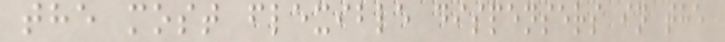the most flexible dispensers in the
